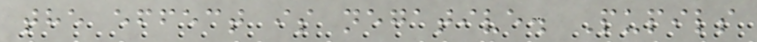the effect is negative. Pupils
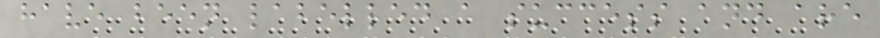have been labelled a success and are
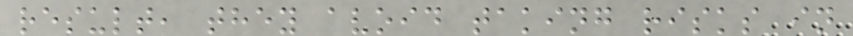result, they avoid taking risks in
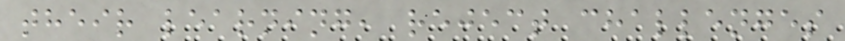their learning, reject challenges
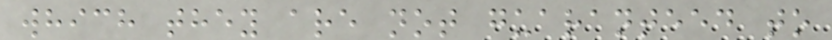which they are not guaranteed to
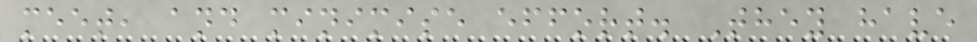meet, and minimise effort. They have
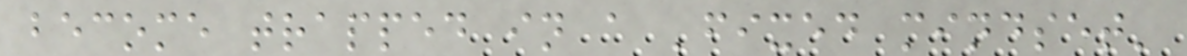become trapped in a 'fixed mindset'
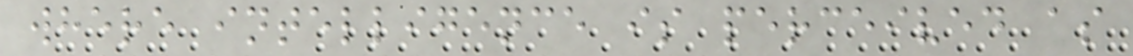where intelligence is perceived as
